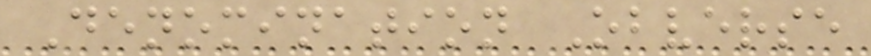Denomination Obverse
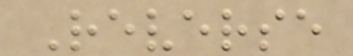Reverse
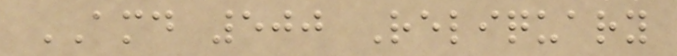AMD 500 Reliquary
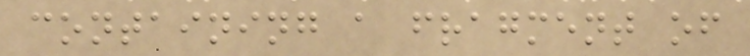containing a fragment of
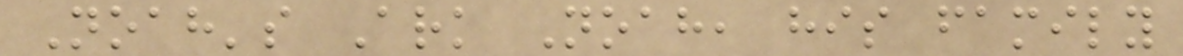Noah's Ark Noah, his family
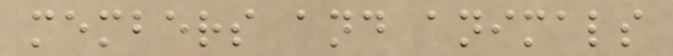members and animals
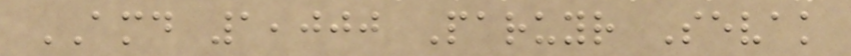AMD 1,000 Paruyr Sevak
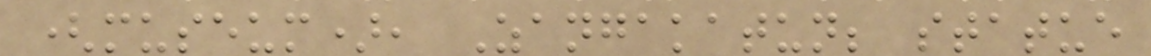(museum), Zangakatun; statue
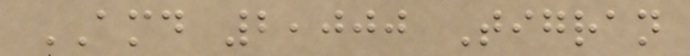AMD 2,000 Tigran
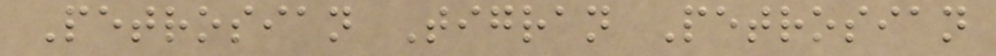Petrosian Tigran Petrosian
